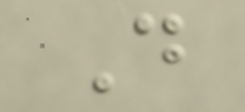Do
